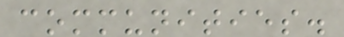communities.
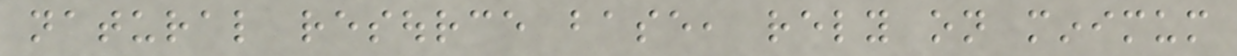natural resource base, rely on minimum
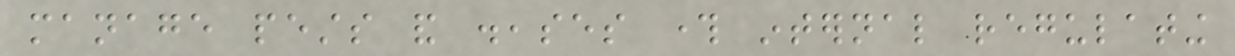manage pests and diseases through internal regulating
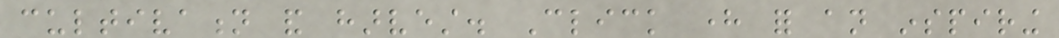cultivation and harvest. Click here for an inspiring
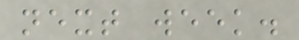next week.
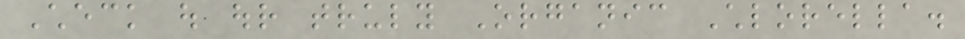Check out our truly Organic Chlorella.
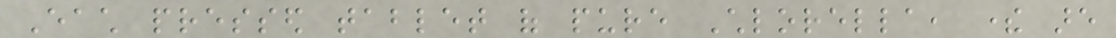Each pressed tablet of pure Chlorella, there are
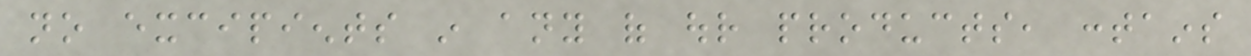no excipients in any of our products, contains
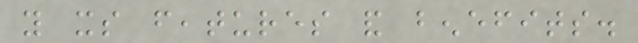you its features and benefits.
